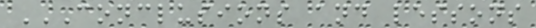CONCLUSIONS AND LESSONS
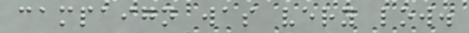campaign was very low.
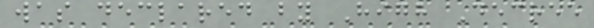was declared by High Decree
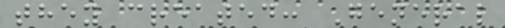they created: General
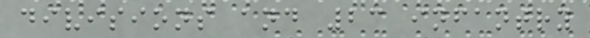divisions and 23 infantry
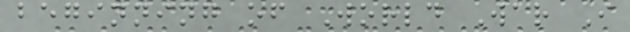beginning of World War I
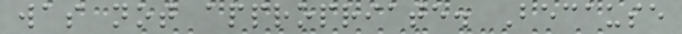was not appropriate. Because
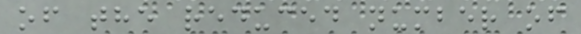of the reduced number of
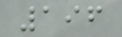196
